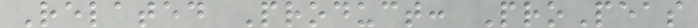Related Product: ProPeas
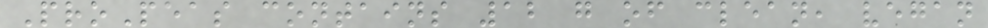ProPeas contains 12 g of clean, vegan
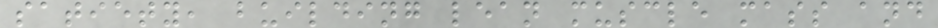satiety, building lean muscle mass and
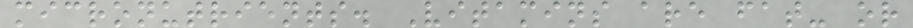micronutrients. Vitamins are fat- or
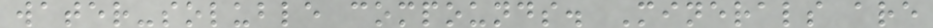water-soluble compounds. Minerals are
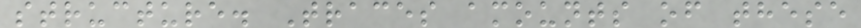structure. Traces amounts of these
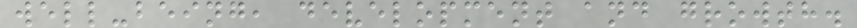well-being, development and growth.
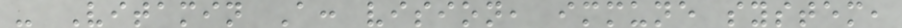- Vitamin A: vision, immune system,
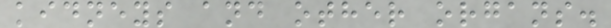kidneys and other organs.
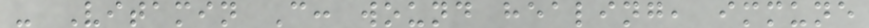- Vitamin C: wound healing, immune
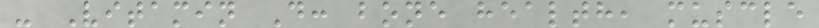- Vitamin D: bone health, muscle
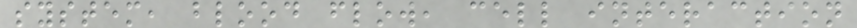system, blood flow, cell interaction
